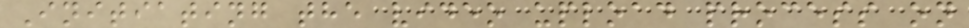Initiating the video upload process on
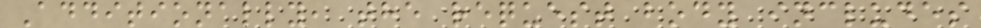Additionally, the request body includes
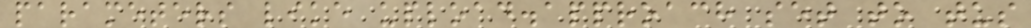parameters like upload.approach set to tus
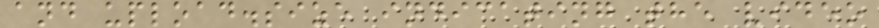and upload.size indicating the video
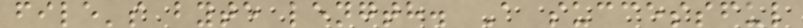file's byte length. A successful
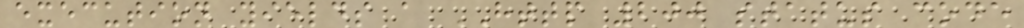execution yields a HTTP 200 status code
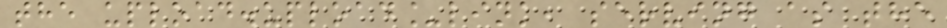the upload.upload_link, serving as the
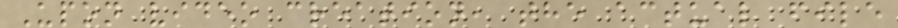Upon video creation, the actual file
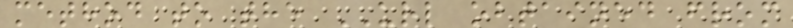method to the URL obtained from
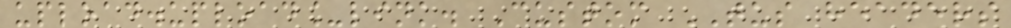upload.upload_link. Custom TUS headers
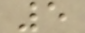5
